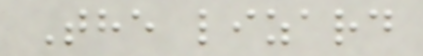The lizard
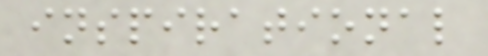inspirational
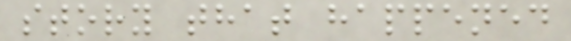story that happened
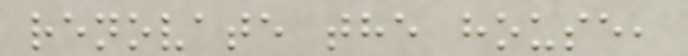renovate the house,
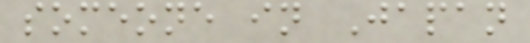someone in Japan
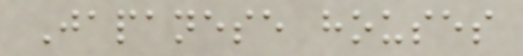Japanese houses
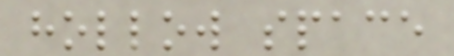hollow space
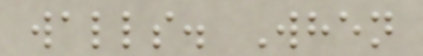walls. When
